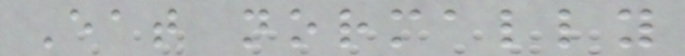Eat normally
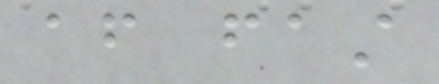after fast
